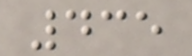435
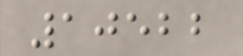10522
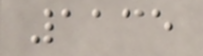1135
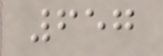657
